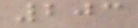203
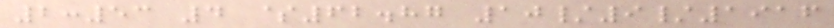2:53 4 $62.87 10/9/1916
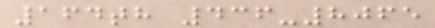164th 436-8065
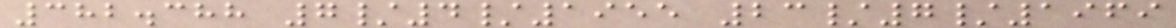382.388 7/4/1955 23/7/1969
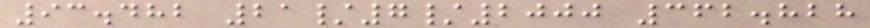93.482 21/7/2000 362.828
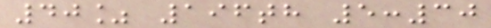40% 196th 5:30
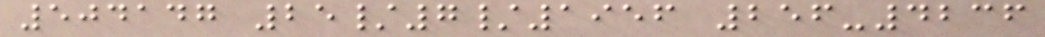504147 25/7/1956 256-4236
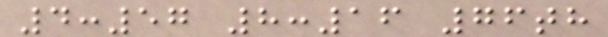4:57 8:16 76th
